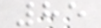85
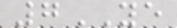7YE
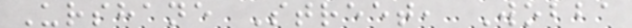Urshane Street, Wobba
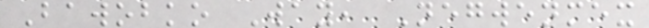Bawobko Way, Negwenmex
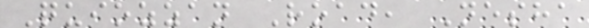Quiozzan Road, Nesha
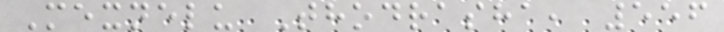Mexnelu Thodrasha, 556
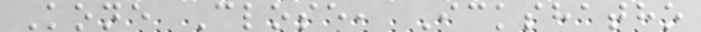Kone Close, Ickshatho
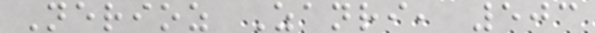Nerioz Zanri, 503
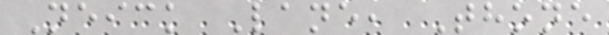Neick Lane, Thone
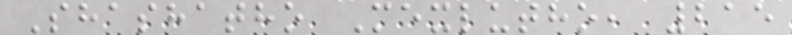Shashatho Mexlutho, 215
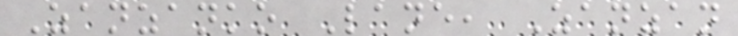Zanzanko Lane, Zanzan
